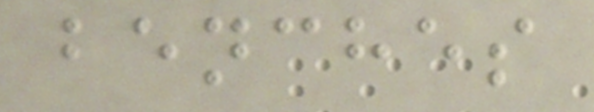benches
